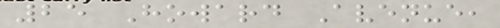25 Howard Avenue,
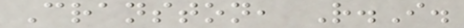Cranston, R.I.
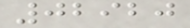02920
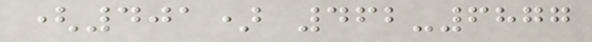(401) 462-6877
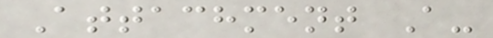Attachment A-
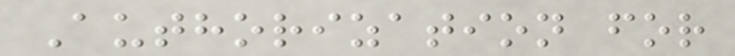Authorization for
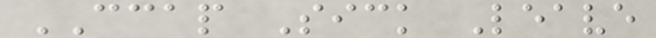CCAP Sick Leave
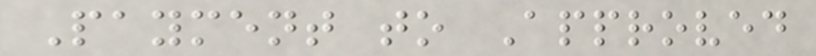Payment to Approved
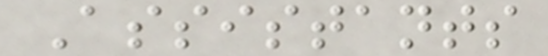Assistants
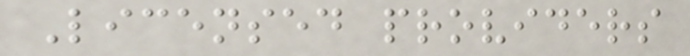Licensed providers
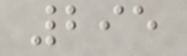295
